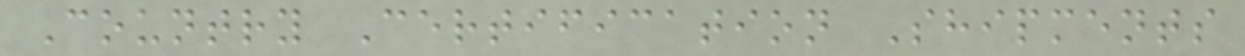Country Certification Shipments
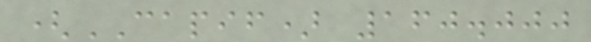(CAPIF) 160.000
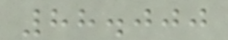88.000
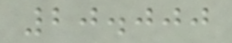20.000
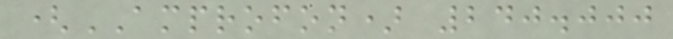(AMPROFON) 240.000
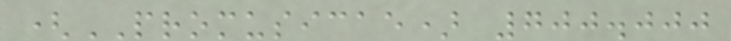(PROMUSICAE) 700.000
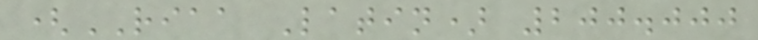(RIAA Latin) 200.000
